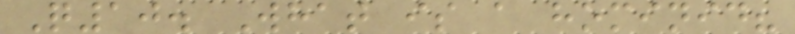Q10. What is a hominid?
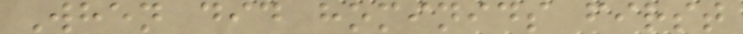When did hominids first
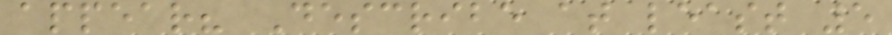appear? Describe at least 5
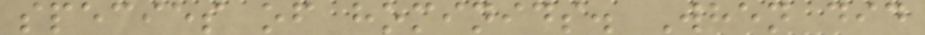species of hominids. When did
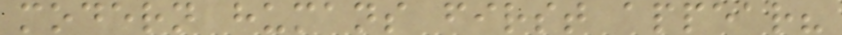modern humans first appear?
